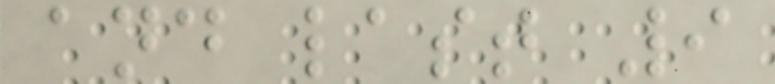and last 9
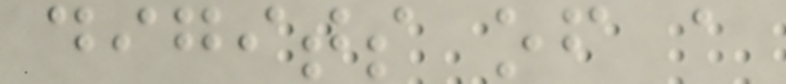digits of a
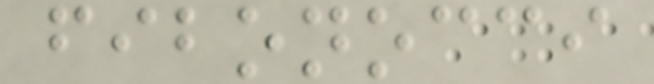fibonocci
